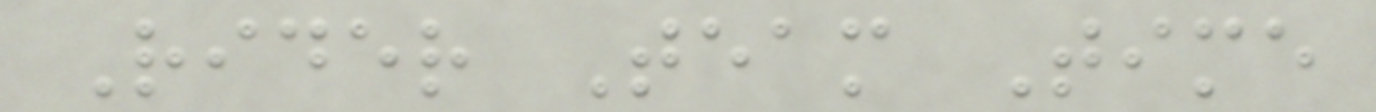Rider Team Time
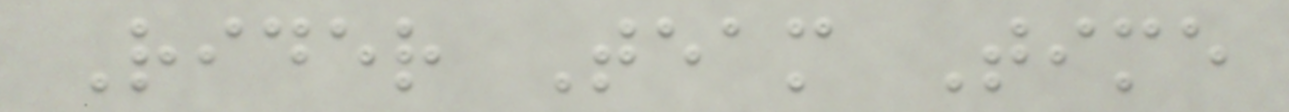Rider Team Time
